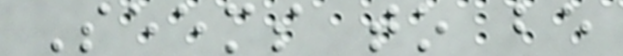Seems to be
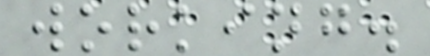working.
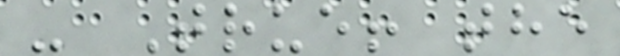- True! the
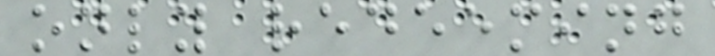only redeeming
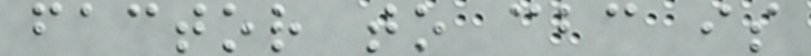factor to cbc is
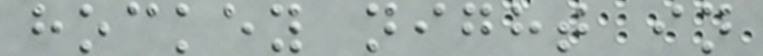hockey night in
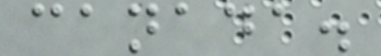canada.
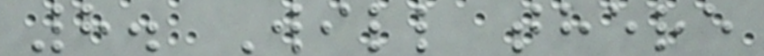8. Will there
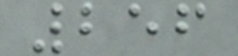256
